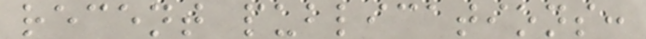recent publications:
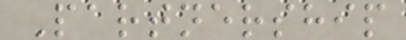Partnership
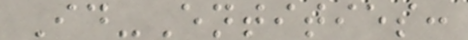Id-Entities:
